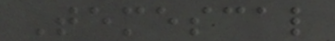Temescal
